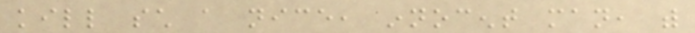kill such a nice, innocent man, with
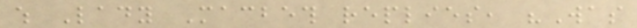which Lady Macbeth replies, "Was
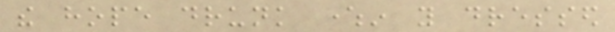the hope drunk wherein you dressed
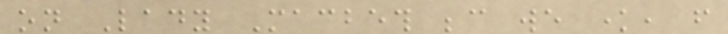on Lady Macbeth because we know, from
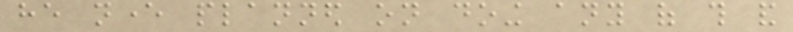he never planned on doing any of this and
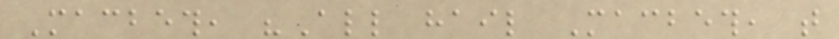Macbeth, "All hail Macbeth, that
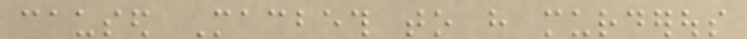caused Macbeth to have murderous
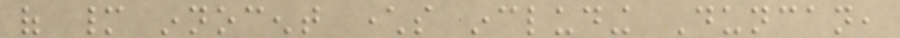of many innocent characters including Duncan,
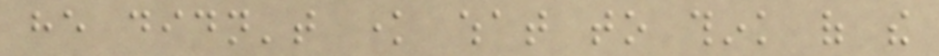he didn't know what to think of the
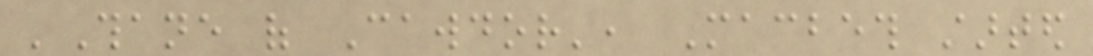'Thane of Cawdor', Macbeth started
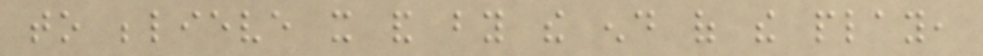to believe it and by the end of the play,
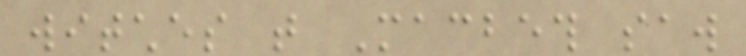witches that Macbeth saw
